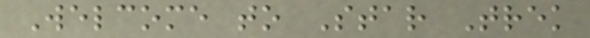Welcome to Star Trek
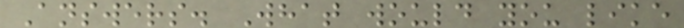Answers. What would you like
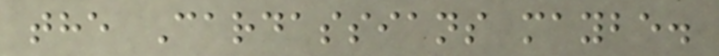the Cardassians maybe.
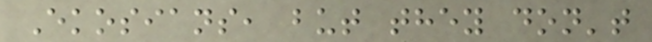Ekosians, but they don't
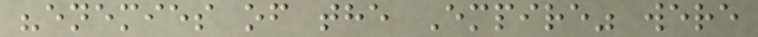"enemies of the Empire" were
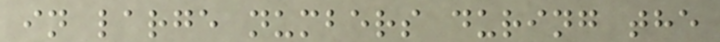in large numbers during the
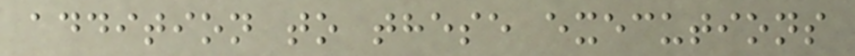addition to these executions
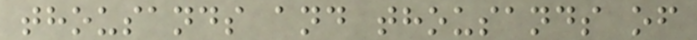thousands and thousands of
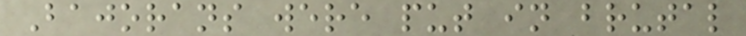Bajorans were put in brutal
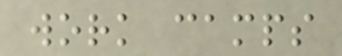work camps
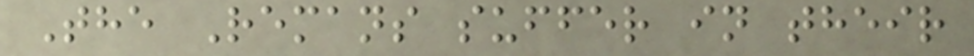The Remans suffer in their
